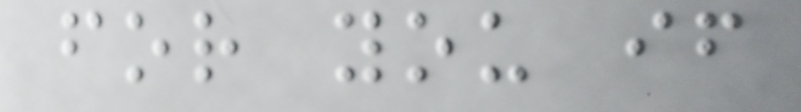for you if
